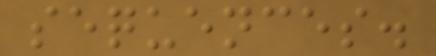sequences.
